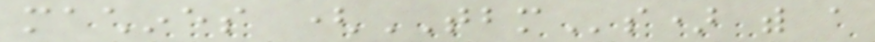machines (TBMs) with a
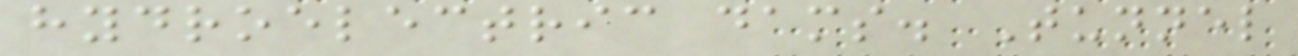hydroelectric dams. Tunnel
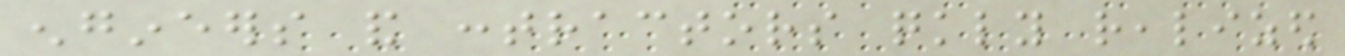engineers and contractors quickly realized
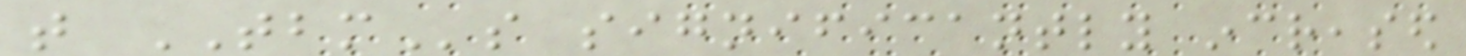that TBMs significantly increased
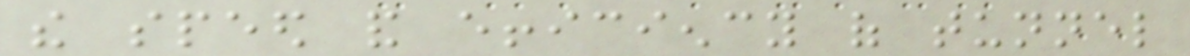the speed and efficiency of tunnel
